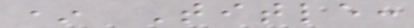* Title:
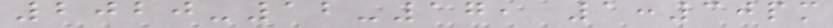2020-12-17, 1:30pm
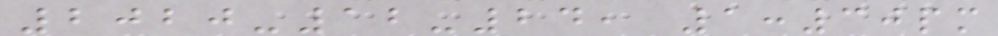2020-12-24, 1:30pm
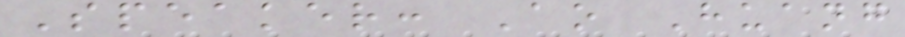Speaker: Ao Huang
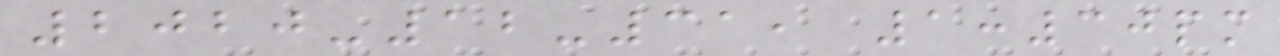2020-12-31, 1:30pm
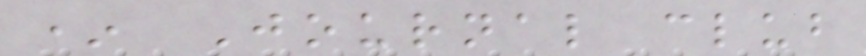* Journal club
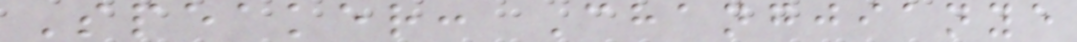Speaker: Changjianye
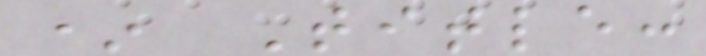* Title:
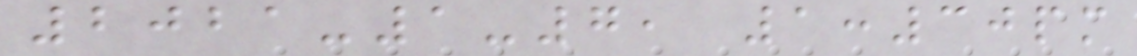2021-1-7, 1:30pm
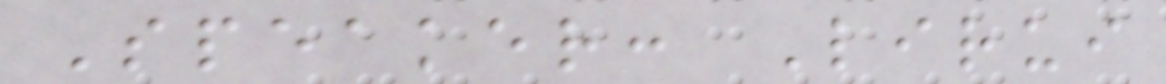Speaker: Lirui
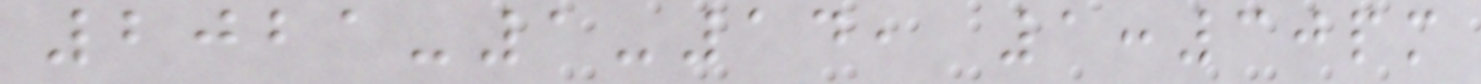2021-1-14, 1:30pm
